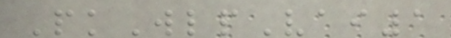PkWlpVai1
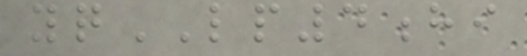yqLP4hi
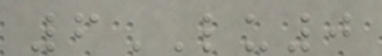6LU0
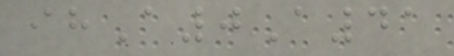ihA0A41
